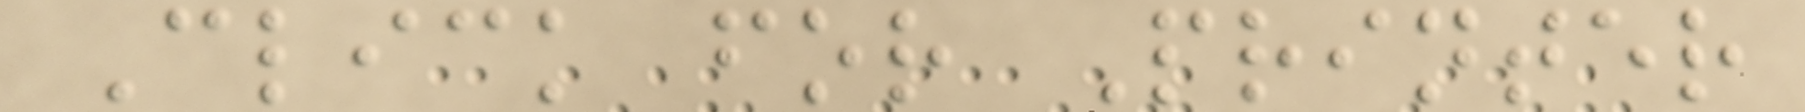Click for Printer
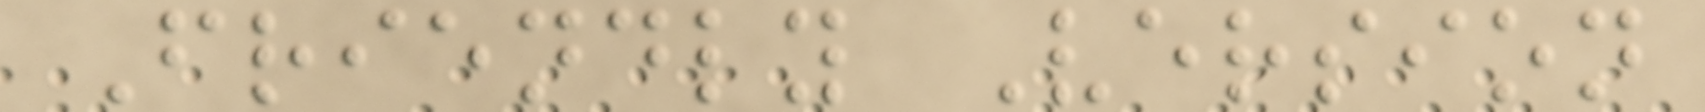Friendly Version
